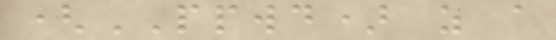(PPWD) as a
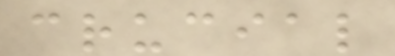crucial
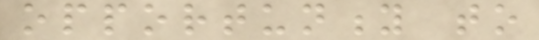opportunity to
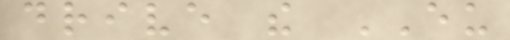drive the EU
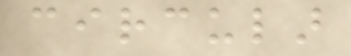circular
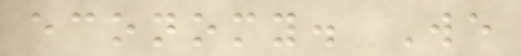economy. We
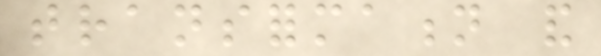transformation and
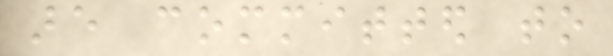are committed to
